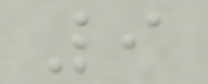9
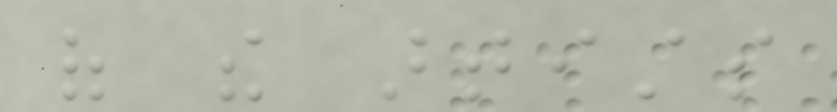of the artists
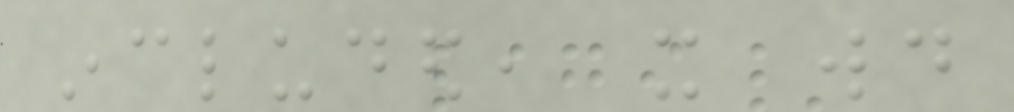included, it would
